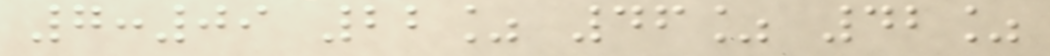7:09 22% 46% 42%
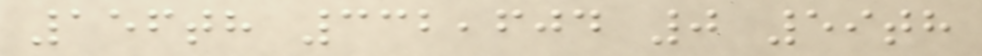156th 332,604 0 59th
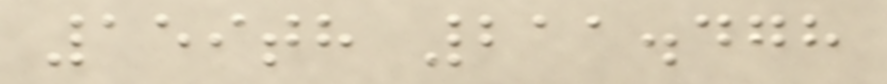159th 211.478
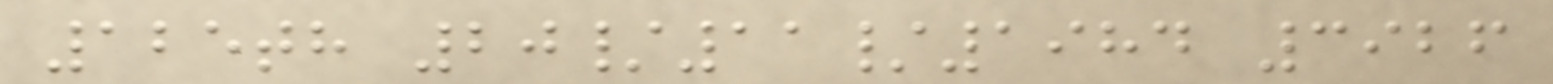125th 20/11/1984 3926
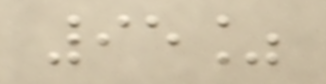95%
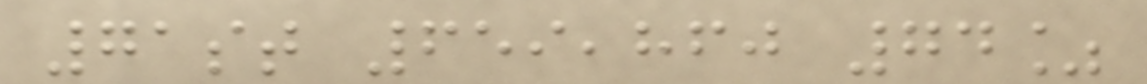71st 659,860 74%
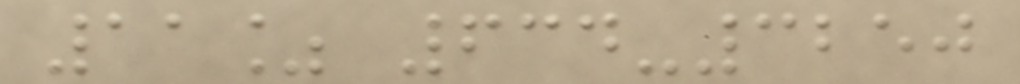11% 634-3250
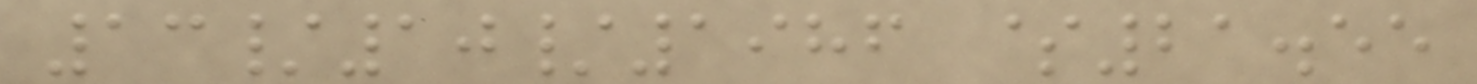13/10/1986 $21.55
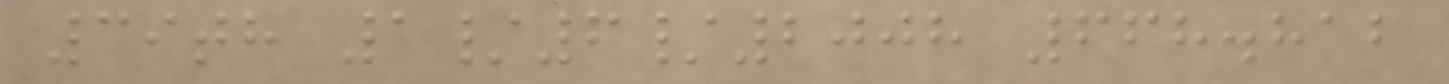39th 1/6/2008 668.812
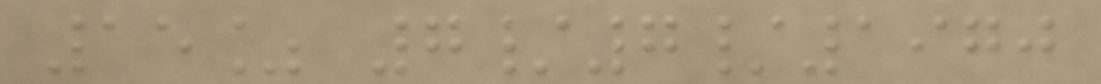15% 7/7/1970
